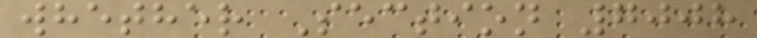whether Section 7008
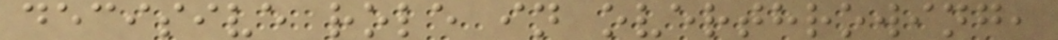decisive role in overthrowing,
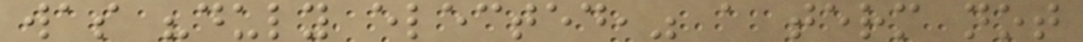was "duly elected," a term not
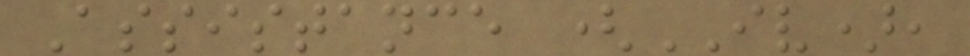Assistance (IV),
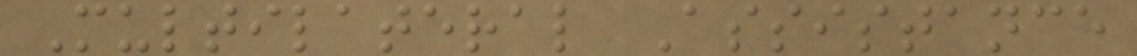Multilateral Assistance
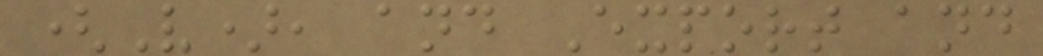(V), and Export and
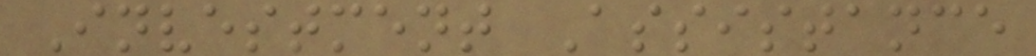Investment Assistance
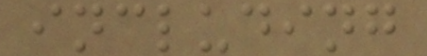including
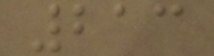213
